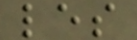les
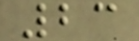23
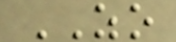ZO
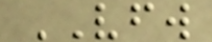VFW
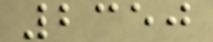2350
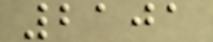2101
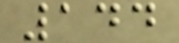144
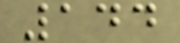144
